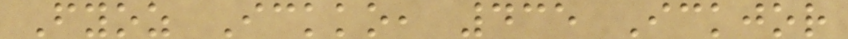Fyoz Ickko, 435 Ickjor
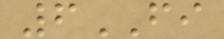6FI
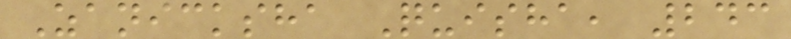Zanicksha Quisha, 243
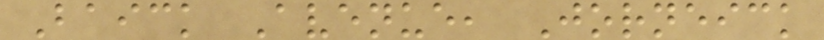Baick Avenue, Jorneick
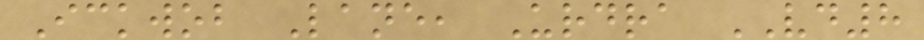Ickwob Lane, Urdra VD8
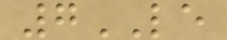7LE
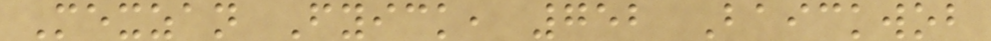Mexzan Fyick, 752 Baickwob
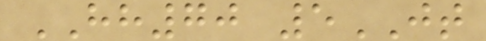HH70 5JT
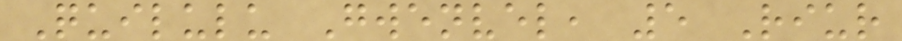Quilulu Gwenvel, 5 Riur
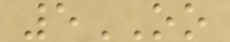5OO
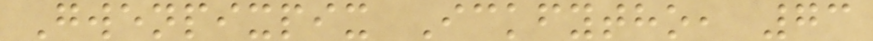Gwenpixpix Ickfytho, 73
